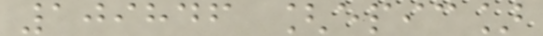109846 [epic]
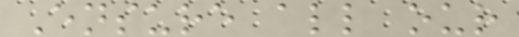Ensure all our
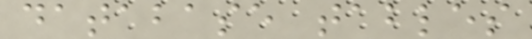database tables
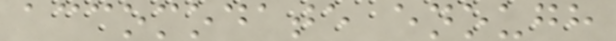accomodate enough
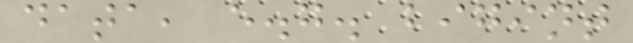data, e.g. bigint
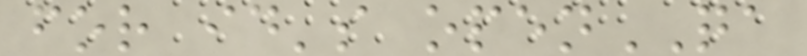for id's openQA
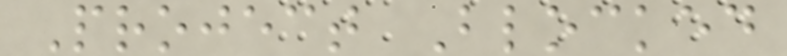Project Blocked
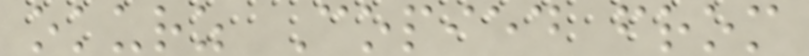okurz Copied from
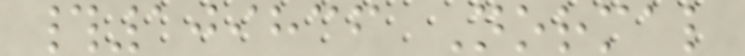#109836 Normal
